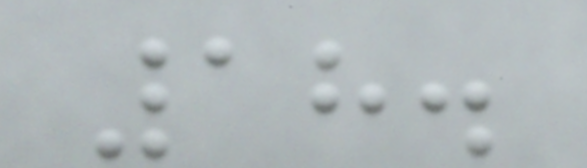18.
